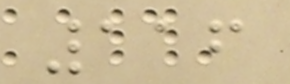116
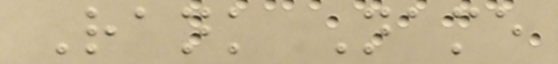Rank Name
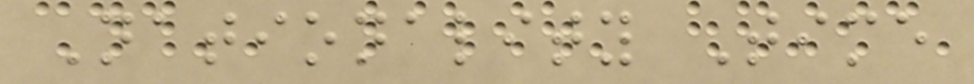Nationality Time
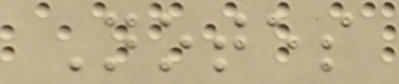Notes
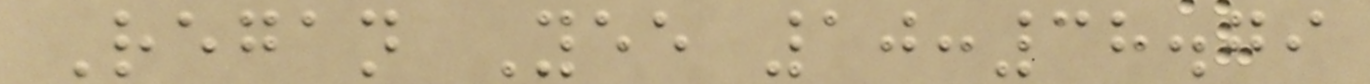Regan Yee 10:38.79
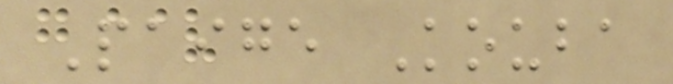Paige Kouba
